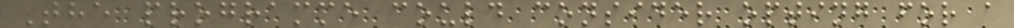The programme could consider opting for a
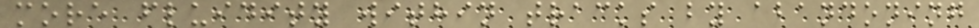more fluidity within tracks by abandoning
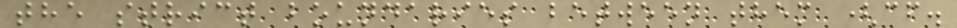the strict boundaries between them (cf.
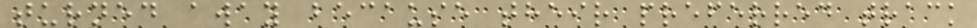turned away because their preferred track
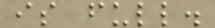is full.
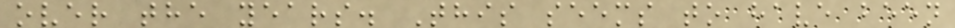over the years. This seems to have been
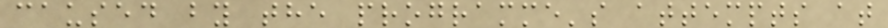caused by the programme's attempts at
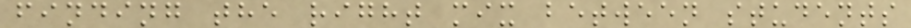finding the right mix between students
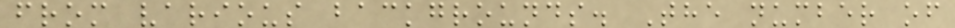from various backgrounds. The number of
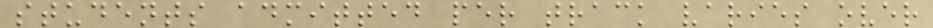students admitted per track varies over
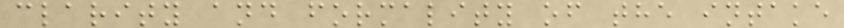clarity and formality of the intake
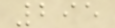295
